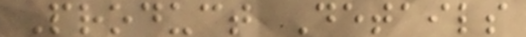Product Details
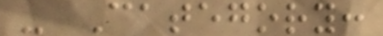- Category:
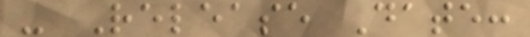- Release Date:
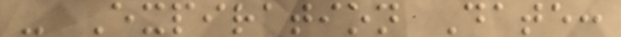- Expiration Date:
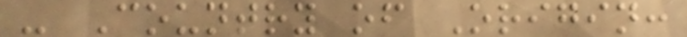- Country of Origin:
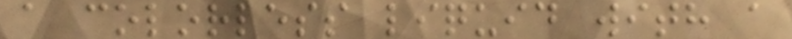a colorless liquid with a
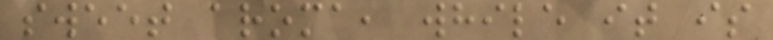sweet aroma, while it is
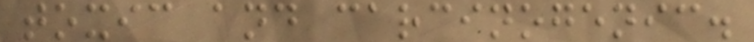toxic and carcinogenic.
